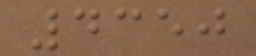4350
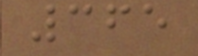365
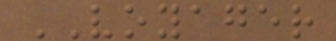VOYAGER
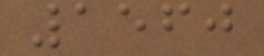1560
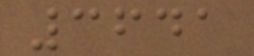3641
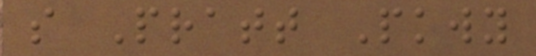s Pratt Pkwy
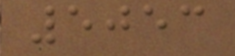5053
